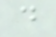d
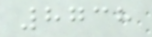8738
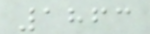1863
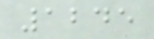1245
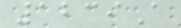1239A
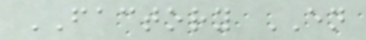FACTORY EN
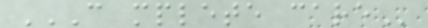C MPLETE CARE
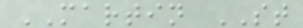MARTIN ST
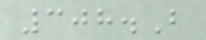308.B
